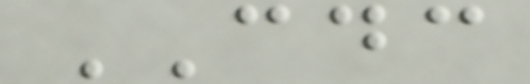CDC
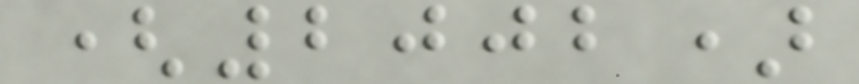(2002)
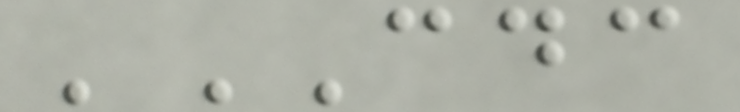'CDC
